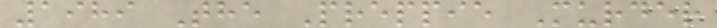1989 The Preppie Murder
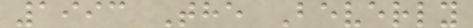1993 The Beverly
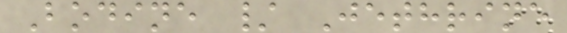Bodine / Jethrine
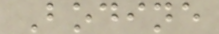Bodine
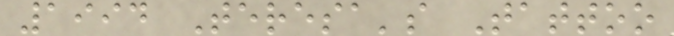1994 Teresa's Tattoo
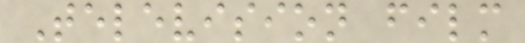Television film
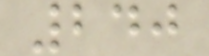240
